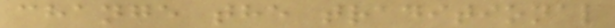change the traditional
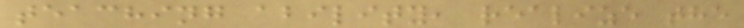teaching ability, realize the
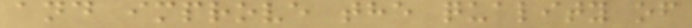and improve the quality of
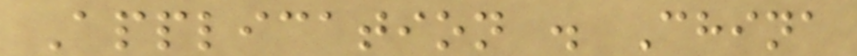Application . China
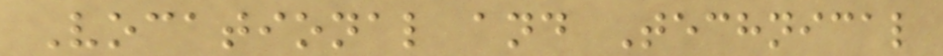Vocational and Technical
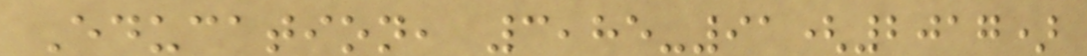Education, 3,85-91(2017)
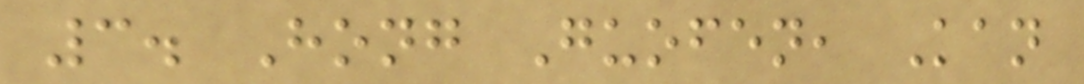3. Hong Guofen, Kan
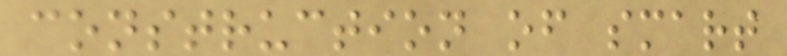construction of smart
